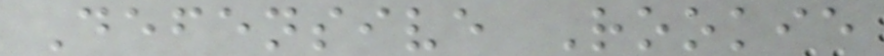Defensive Rookie
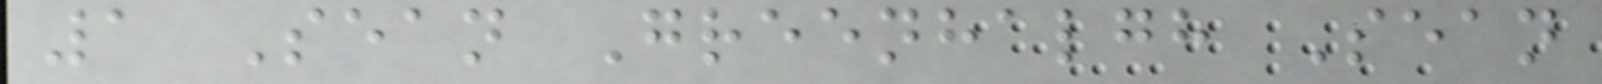1 Sean Greenhalgh Sean
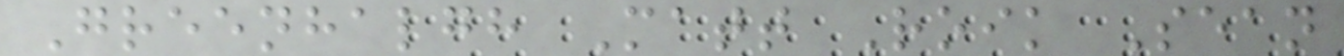Greenhalgh Matt Roik Sean
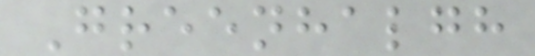Greenhalgh
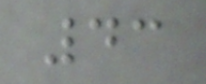43
